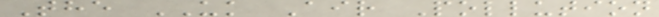The UK Air Pollution
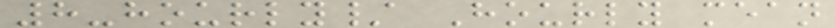8-hourly/ Hourly mean
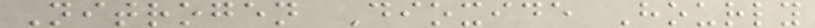Nitrogen Dioxide Hourly
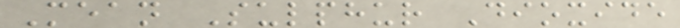Mean Sulphur Dioxide
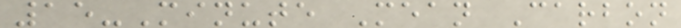15-Minute Mean Carbon
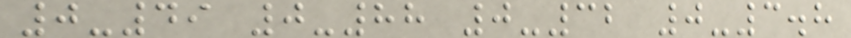0-49 0-88 0-32 0-3.8
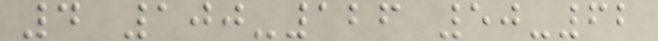4 100-126 50-62
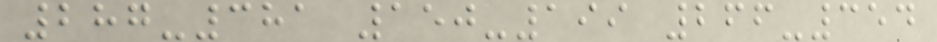287-381 150-199 266-354
